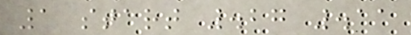1 start .27 .11
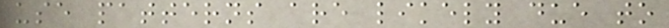use patterns are likely due to
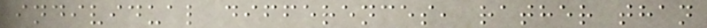individual differences, rather than
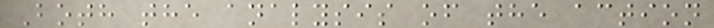Both the analysis of the action
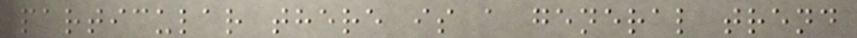particular there is a general trend
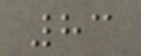83
